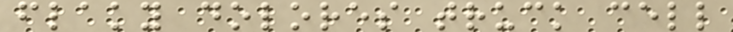flaky dolores truck cell
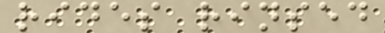rides rinsed
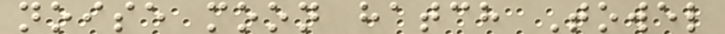noise moon hatch Towel
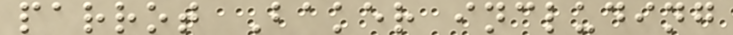parrot Baker including
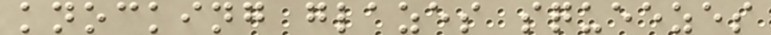knocking glazes squeezes
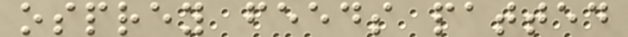osprey feeds patted
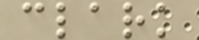clark
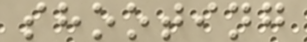shooting
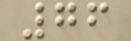76
